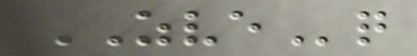ZVEq
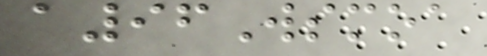a96Wsmoa
